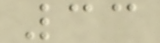33
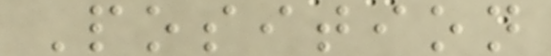Position
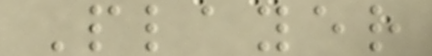Player
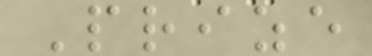Prize
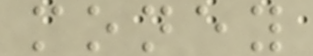money
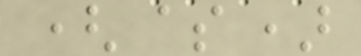($)
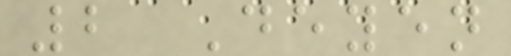2 Deyen
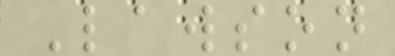Lawson
